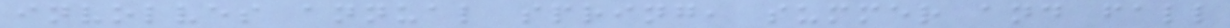involves annual spring, summer and fall
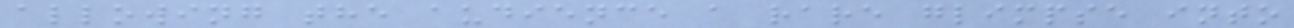allowing the audience a rare glimpse into
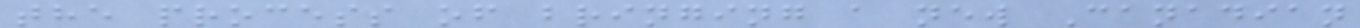the process of bringing a new Canadian
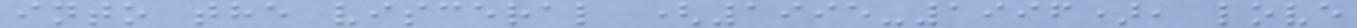into the visceral (1995-1996), love
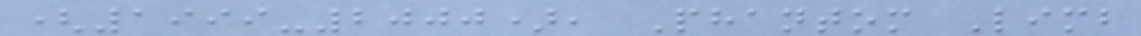(1999-2000), Phantom Limb
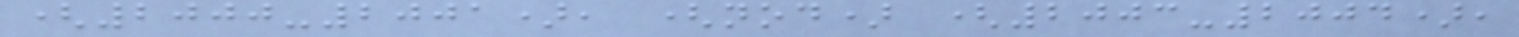(2000-2001), (nod) (2003-2004),
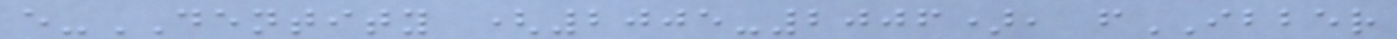e-DENTITY (2005-2006), fIBBER
